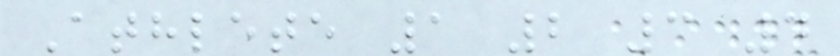Athlete 1 2 3 4
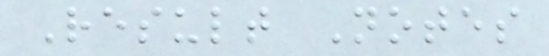Result Notes
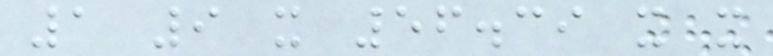1 9 x 56.39 x x
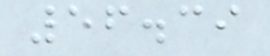56.39
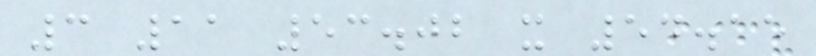3 11 53.02 x 54.15
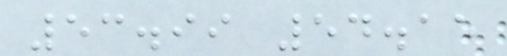53.99 54.15
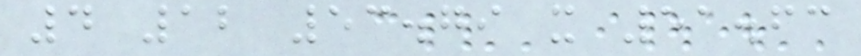4 12 53.79 x 51.63
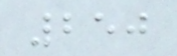250
